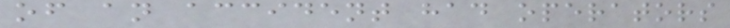of an accident had operators
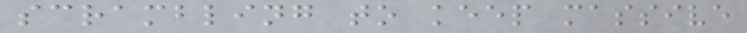scrambling to keep massive
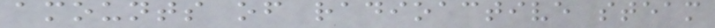amounts of radioactive steam
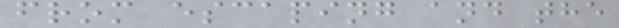from escaping and the
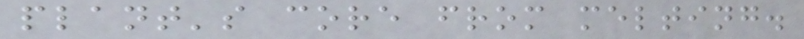plant's core from melting.
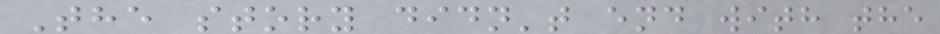The story didn't end with the
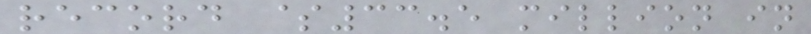record $33.5 million in
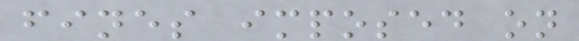fines imposed on
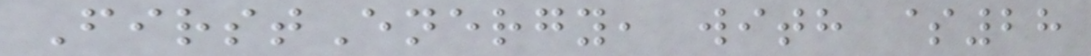FirstEnergy, with $28
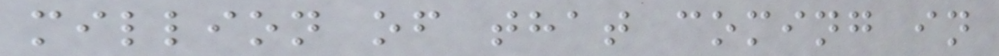million of that coming in
